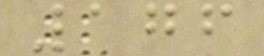176
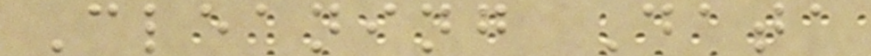Cleaning Data
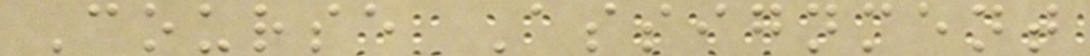Course Assignment
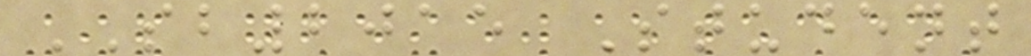SB2015 Student
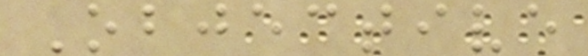Objective
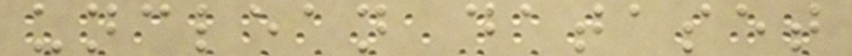unclean dataset
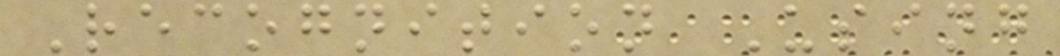Recognition Using
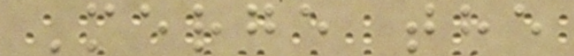Merge the
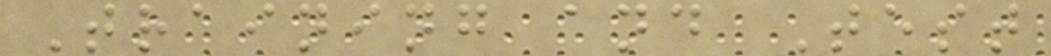Training and Test
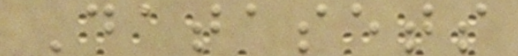Datasets
